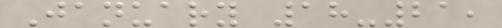January 18-21,
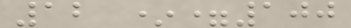12 *=100
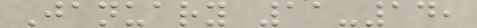January 11-14,
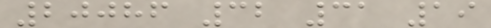20086 32 31 19
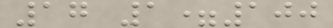17 1=100
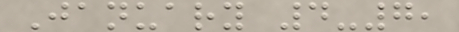January 4-7,
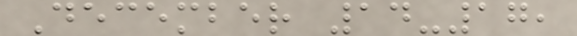December 14-17,
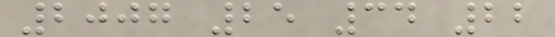2007 25 34 22
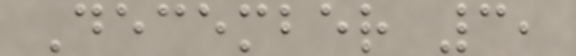December 3,
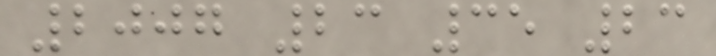2007 23 35 23
